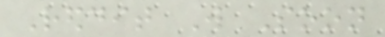Reddit Will Soon
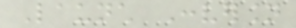Launch Conversion
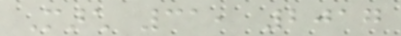March 31, 2017
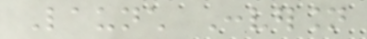Launch Conversion
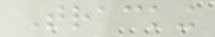Tracking
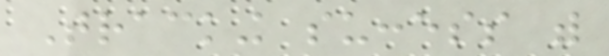Tracking success with
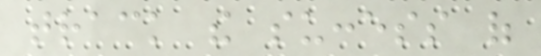track the success of
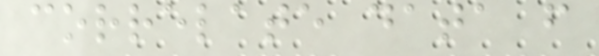correlate data from
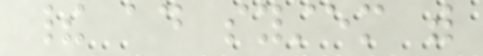their ad system with
